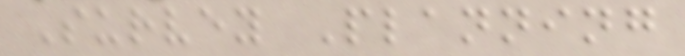Survey Planning
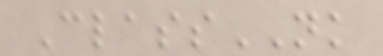ClassNK
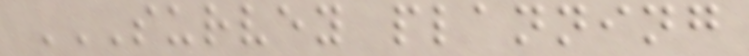SURVEY PLANNING
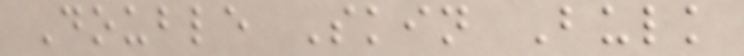Double Skin Bulk
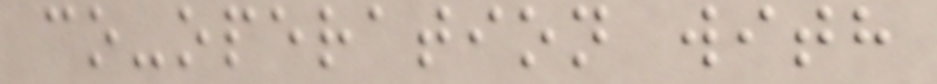co-operation with
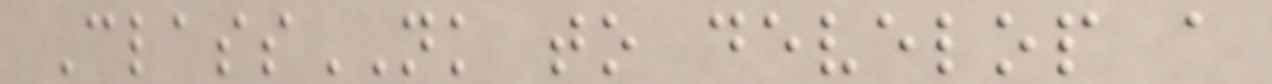ClassNK to develop a
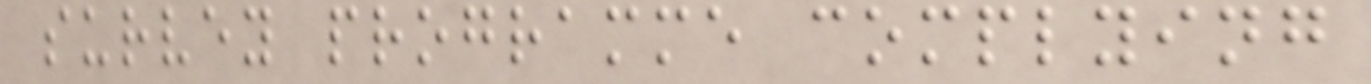survey programme complying
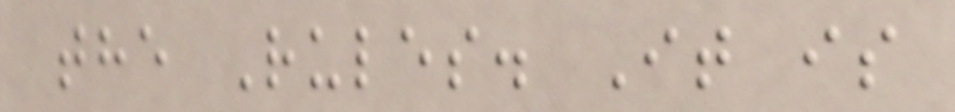the Rules. It is
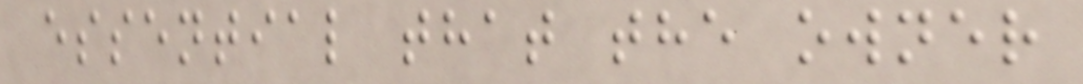essential that the owner
